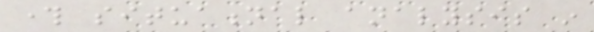through situational analysis in
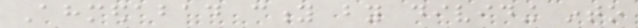Ahmedabad city by dividing into
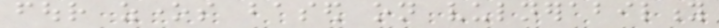four zones based on vulnerability
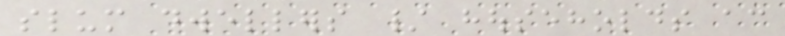slum dwellers / households according
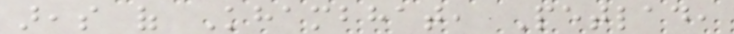areas of Khambhat, Petlad,
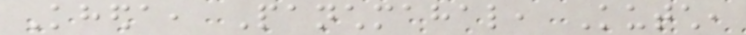Kheda, Panchmahal, Kutch,
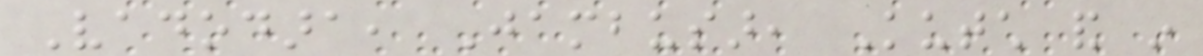Vadodara, Jambusar, Kutch and in
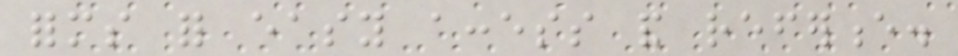forms for easy access and reference.
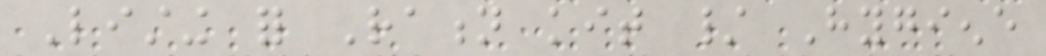Listing for Ration kit / Hygiene
